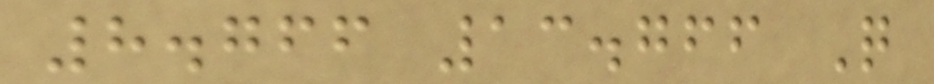8.766 13.766 Q
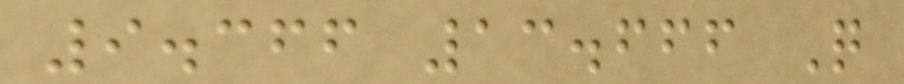9.366 13.666 Q
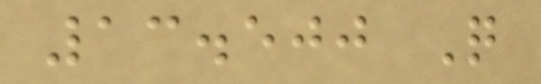13.500 Q
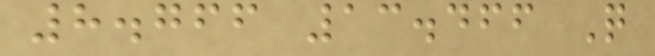8.766 13.466 Q
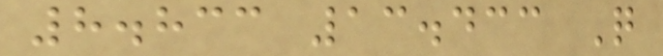8.833 13.433 Q
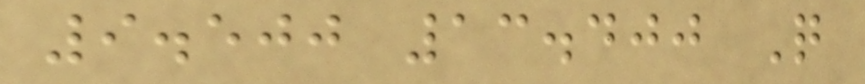9.500 13.400 Q
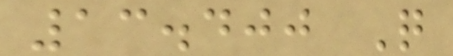13.400 Q
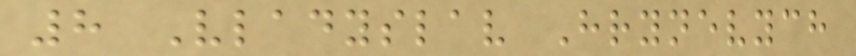8 Vladyslav Hrynevych
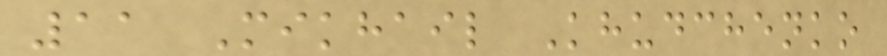11 Mikhail Khudchenko
